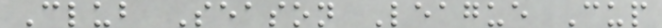Club Season League Cup
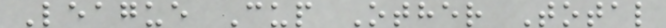League Cup Other Total
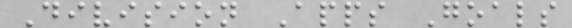Division Apps Goals
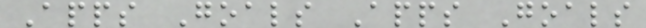Apps Goals Apps Goals
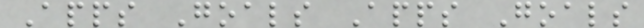Apps Goals Apps Goals
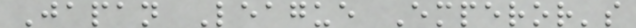Japan League Emperor's
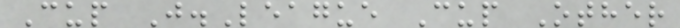Cup J.League Cup Other
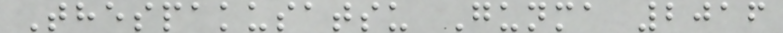Thespakusatsu Gunma 2016
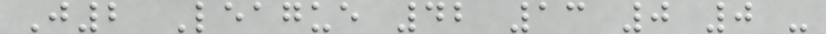J2 League 42 13 0 0 -
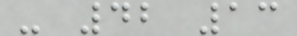- 42 13
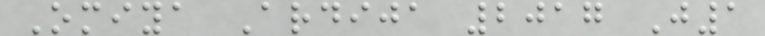Omiya Ardija 2017 J1
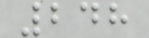248
